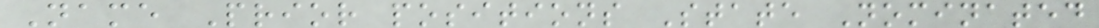Name Prior positions State Nominated
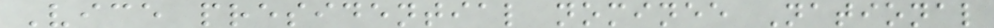Vice presidential nominee National
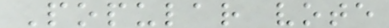Popular vote
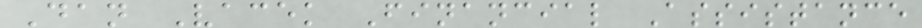Dan Vacek Financial Assistance
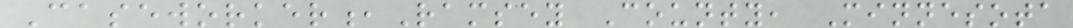Caseworker,Ramsey County, Minnesota
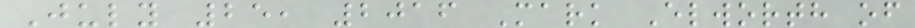July 25, 2016 Mark Elworth of
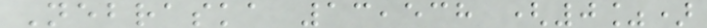Nebraska 13,538 (0%)
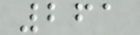261
